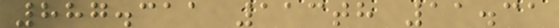887.311 113th 11.31
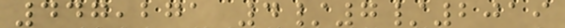447,271 4/7/2019
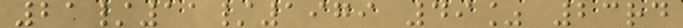21/11/1979 49% 23rd
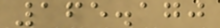165.170
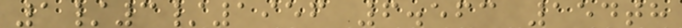1/3/1956 6.563 154th
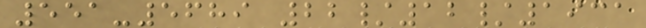551-5689 22/12/1931
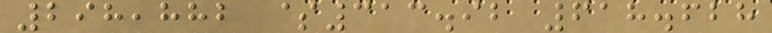298,882 $313.92 618.628
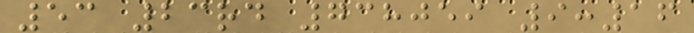53 23rd 738059 9:16
